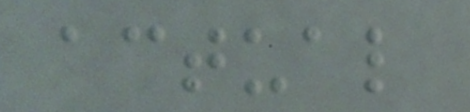actual
